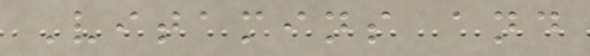Vitamins and
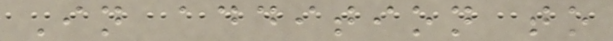In addition to
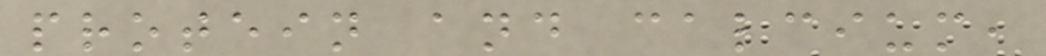protein and calcium,
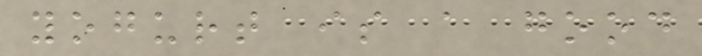yogurt is a good
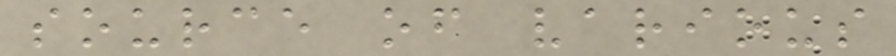source of various
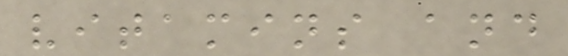vitamins and
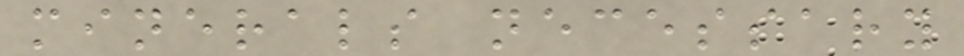minerals necessary
